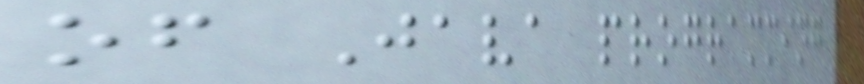of Java programming
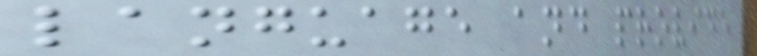language and provide
